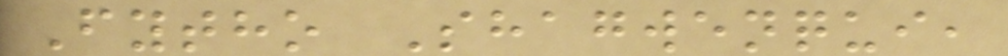Fytho Shagwenqui,
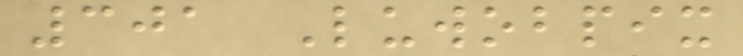301 Luwobpix
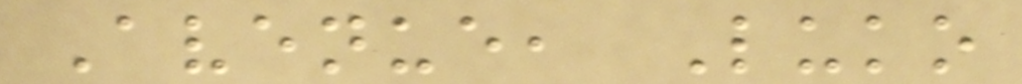Avenue, Luko
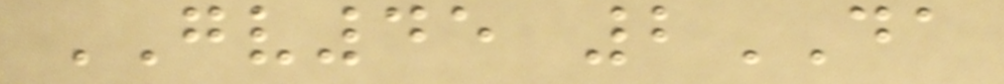GV45 2DA
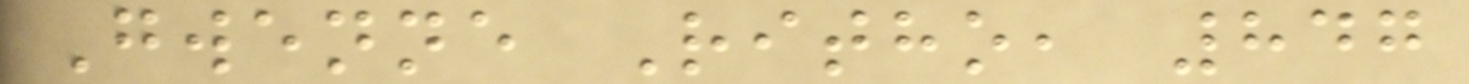Gwenne Ritho, 847
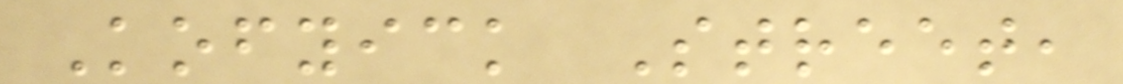Kofyick Street,
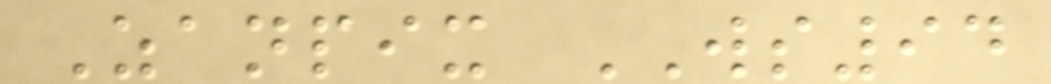Zanpix WS94
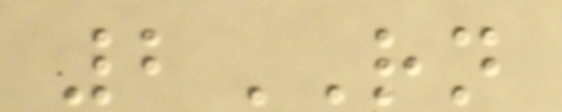2RN
